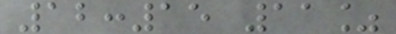12:15 11%
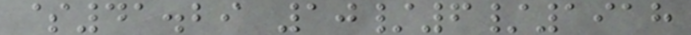$41.29 10/6/1918
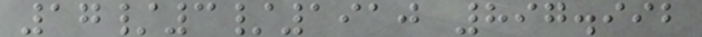17/3/1910 897.992
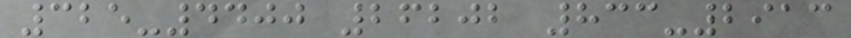325-4400 26202 833-2913
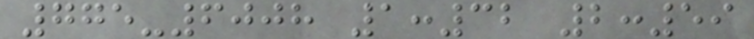775-6008 1:32 2:59
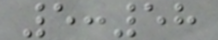5:58
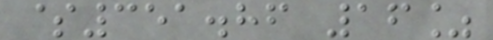$351.86 16%
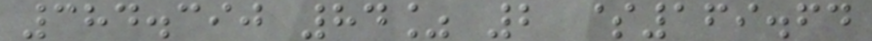384.390 84% 2 $169.64
